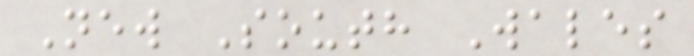New South Wales
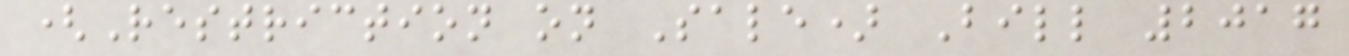(Restriction on Sale) Bill 2017
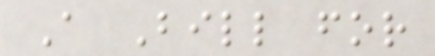A Bill for
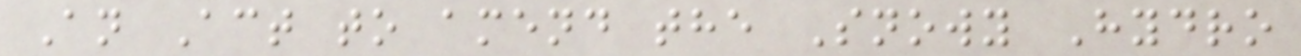An Act to amend the Snowy Hydro
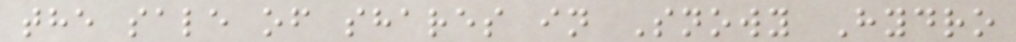the sale of shares in Snowy Hydro
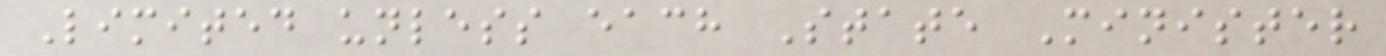Limited unless each State Minister
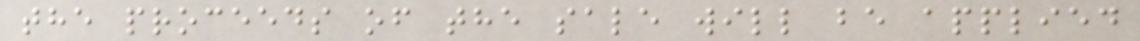the proceeds of the sale will be applied
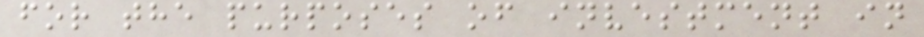for the purposes of investment in
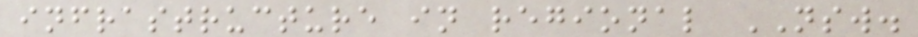infrastructure in regional NSW.
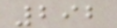292
